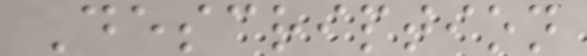Description
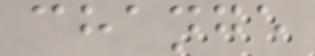change
